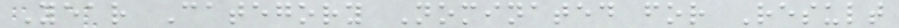Year Category Nominated for Result
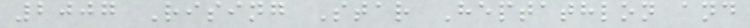2007 Rising Star Heptathlon and
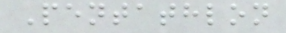Pentathlon
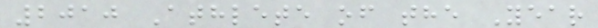2010 Athlete of the Year
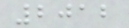2012
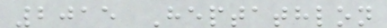2015 Heptathlon
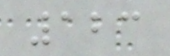123
